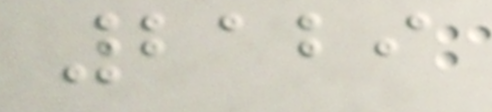2129
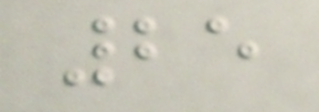25
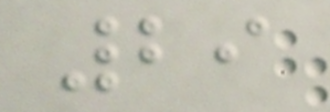29
